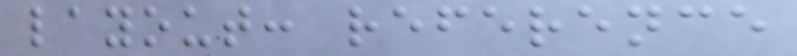layout: reference
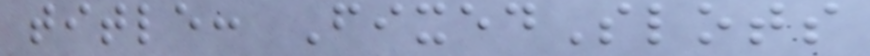title: FixedSlots
